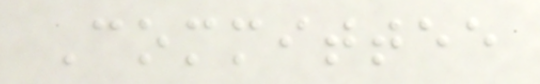Committee
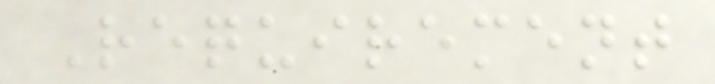Requirement
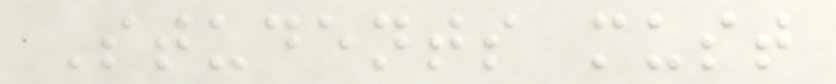Students must
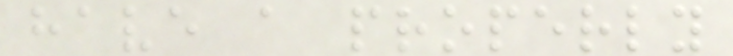have a properly
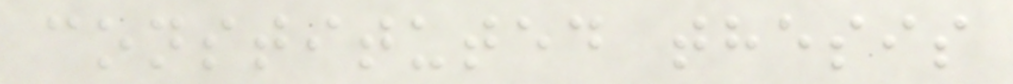constituted thesis
